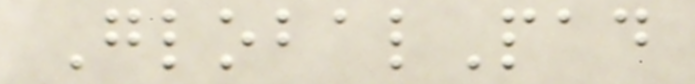GlobalPad
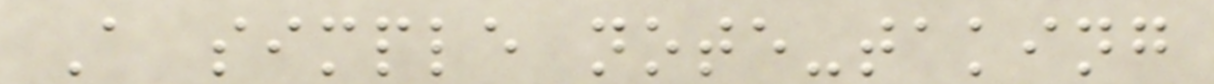A simple note-taking
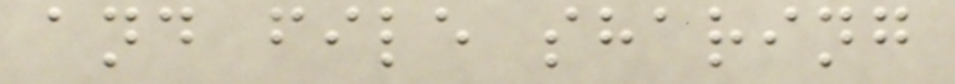and file sharing
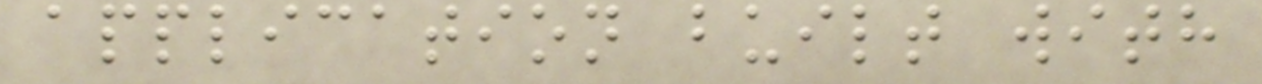application built with
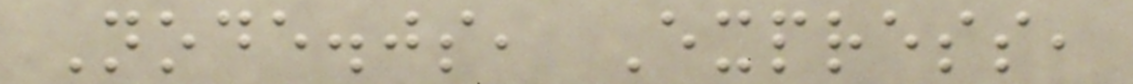Node.js, Express,
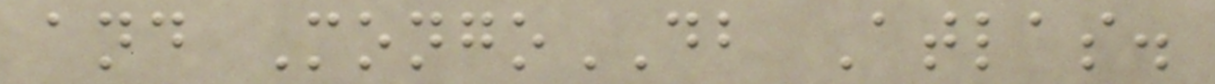and MongoDB Atlas.
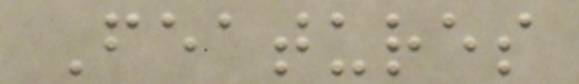Features
